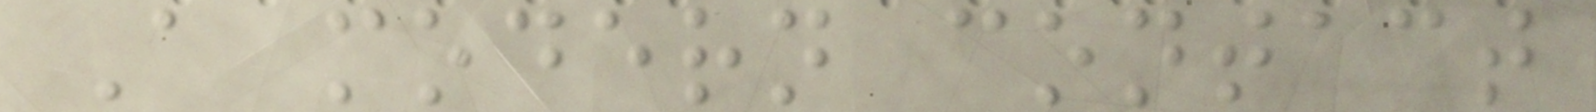A modern contact
